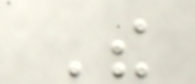The
